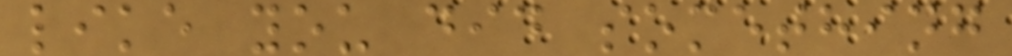like you did something
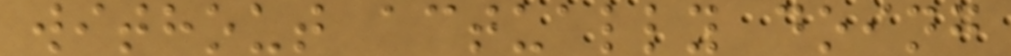without actually doing
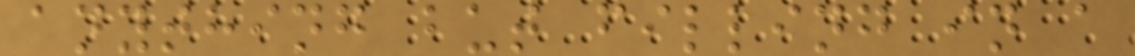anything but filling in a
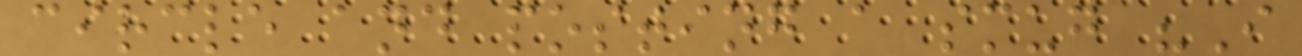circle and posting a smug "I
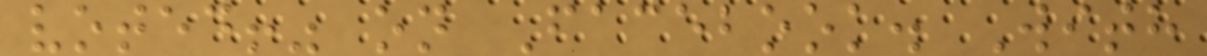voted!" on Facebook. With
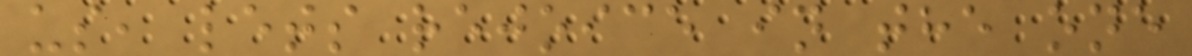us, lets rejoice in the one
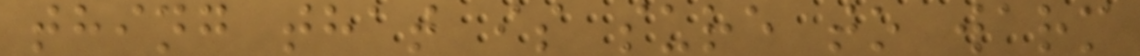thing that is sure to warm
